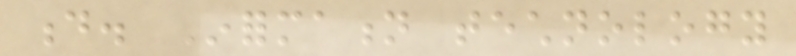d. Information technology
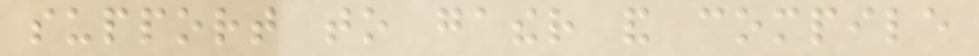support to gather and compile
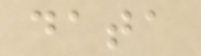data
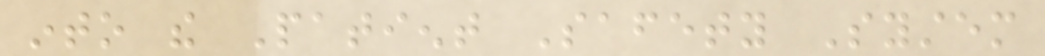into the Patient Safety System
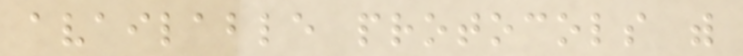available protocols with
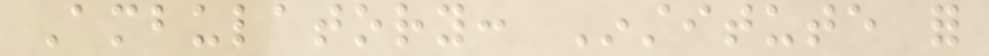Ambulatory: Institute for
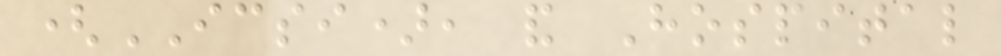(ICSI), and Hospital
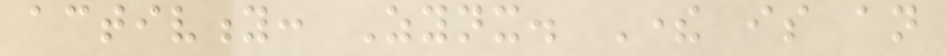activity: Zynx. There is an
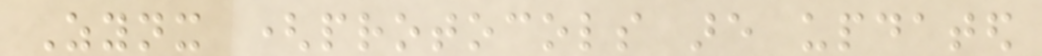Zynx (protocols are updated
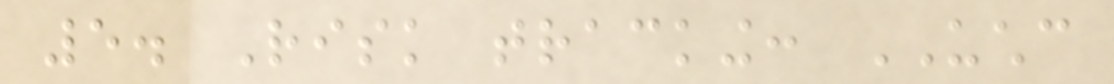5. Risk tracking: UCHC
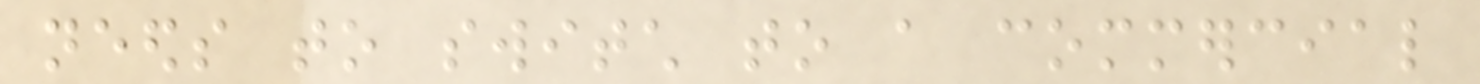needs to switch to a commercial
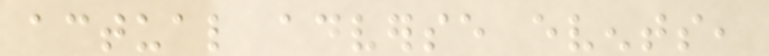actual adverse events,
